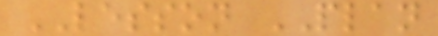LESSON PLAN
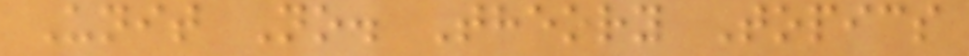Unit No. Theory Topics
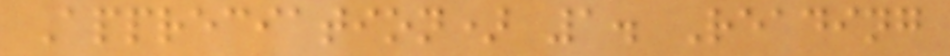Appreciation) 1. Reading
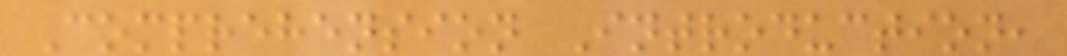Comprehension Introduction,
